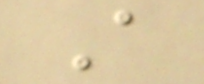A
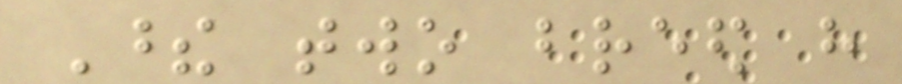These two breed have
